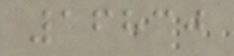16830
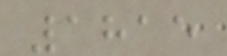1815
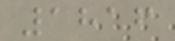1816
